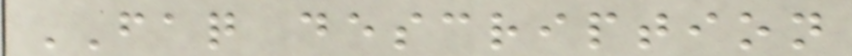FAQ description
